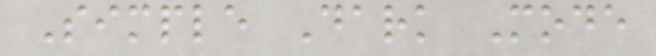Simple Dark Mode
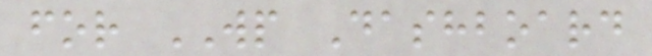for WP Dashboard
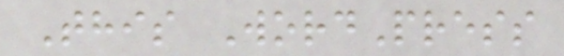This WordPress
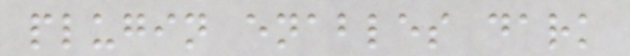plugin enables dark
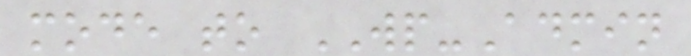mode to WP-Admin
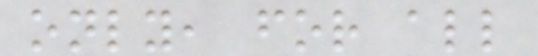only, for all
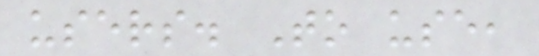users. To use,
